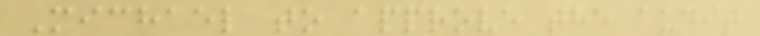Michael to approve the audit
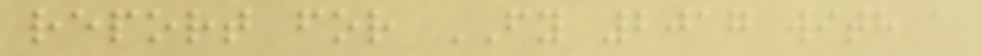report for FY 2017 with a
